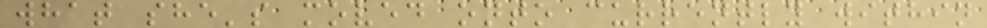what she's moved onto currently within
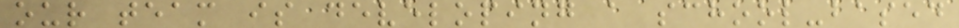our team is developing a school-based
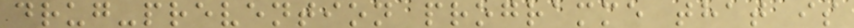drug-prevention programme that is
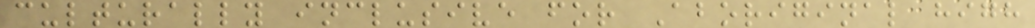culturally inclusive for Aboriginal high
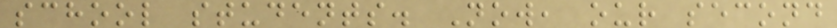school students. Now, our second
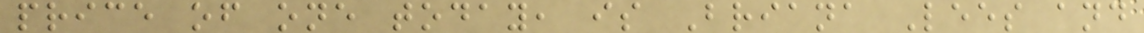price of one today, is Briana Lees and
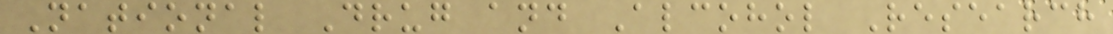National Drug and Alcohol Research
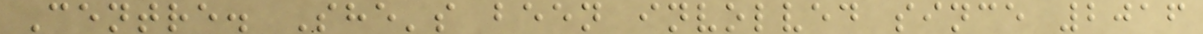Centre. She's been involved since 2016
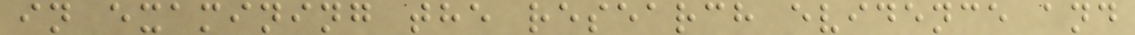in examining the research evidence and
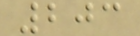203
